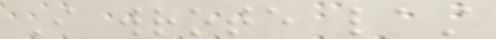I wrote last
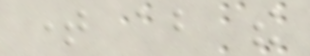time about the
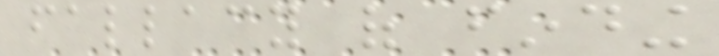fallacy of finding
